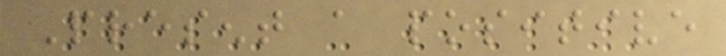Present a positive
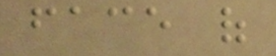face of
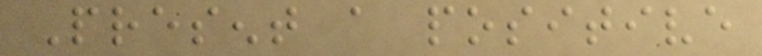Present a positive
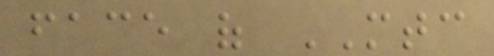face of MTC
